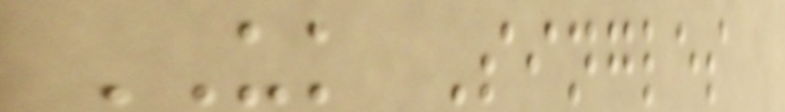UK Singles
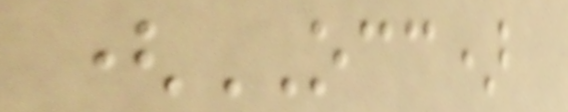(OCC)
